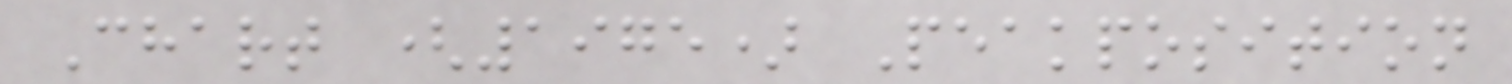Chart (1975) Peakposition
